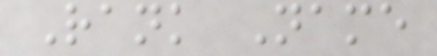Rank Name
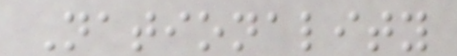Nationality
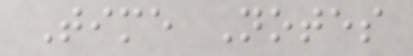Time Notes
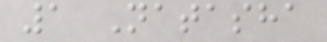1 Natasha
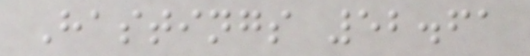Hastings 52.61
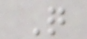Q
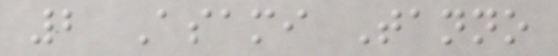2 Asami Tanno
